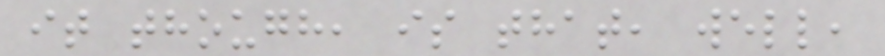it though, is that, well,
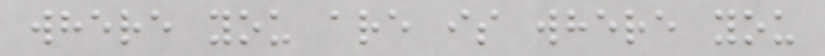where you are is where you
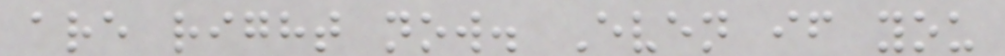are right now. Even if you
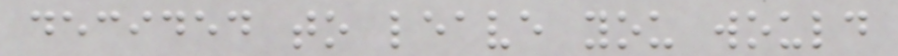decided to leave you would
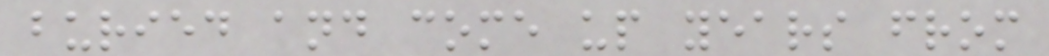buried and come up years from
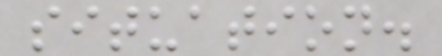situation.
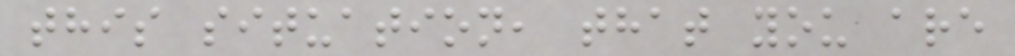this situation, that you are
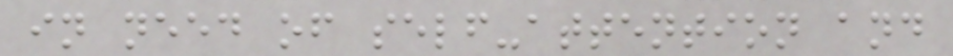in need of self-attention and
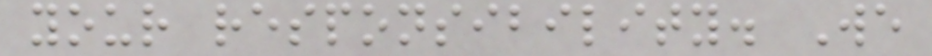your responsibility. We
